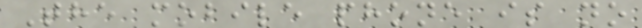The mobile phone is no
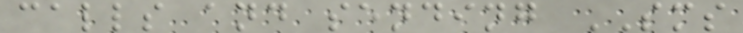calls and sending SMS
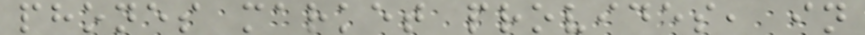phones market provides, in
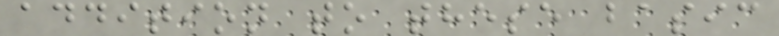addition to these basic
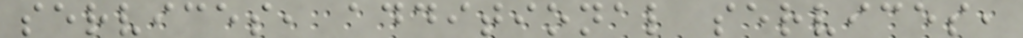services, additional services,
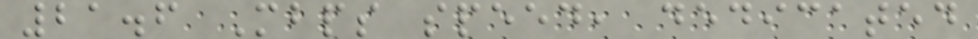21.6 Mbps speed, dedicated
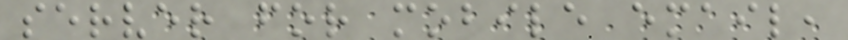server for mobile email,
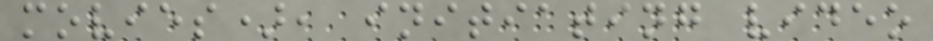movies), initiating video
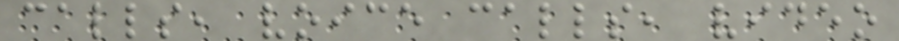calls, voice calls, video
